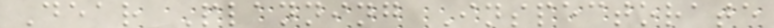Dear Planning Inspectorate
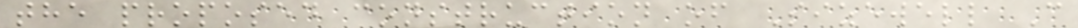the proposed construction of Sizewell C
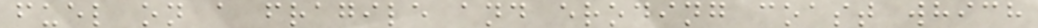fuel on a fragile and eroding coast which
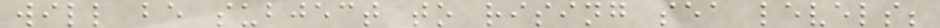will be subject to rising sea levels;
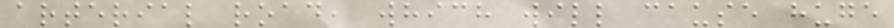arterial road, which will cause huge
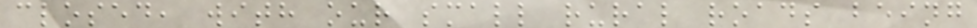closed, with our small rural roads being
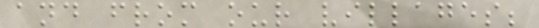and from our villages;
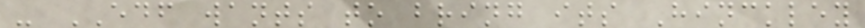- EDF wants to bring its Hinckley
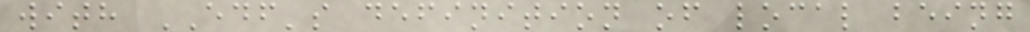with EDF's definition of local being
